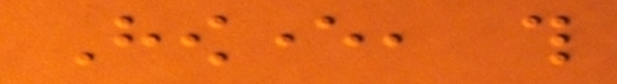However, this
